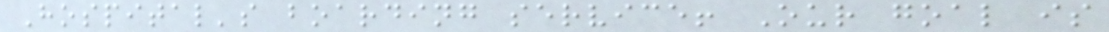Hospital's boarding service! Our goal is
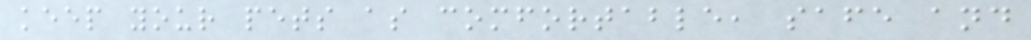keep your pets as comfortable, safe and
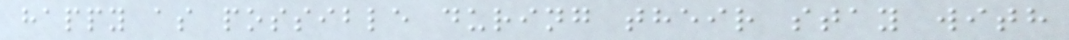happy as possible during their stay with
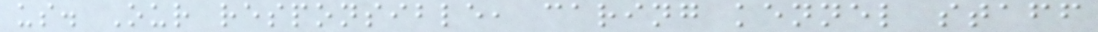us. Our responsible, caring kennel staff
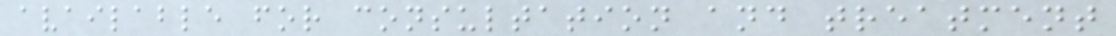available for consultation and treatment
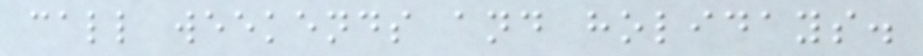call weekends and holidays.
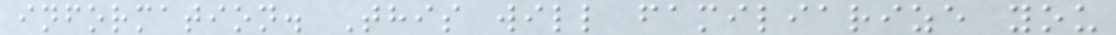information. This will familiarize you
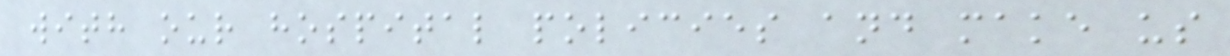with our hospital policies and make us
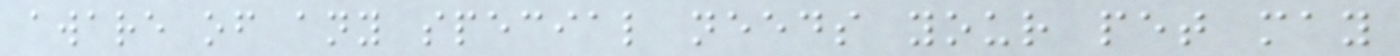aware of any special needs your pet may
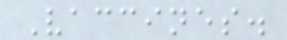Vaccines.
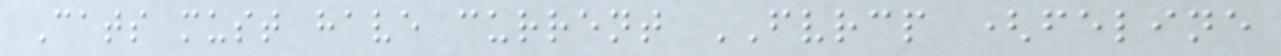Cats must have current FVRCP (feline
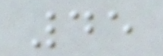45
